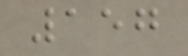157
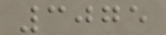3075
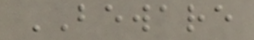BEWARE
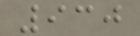930
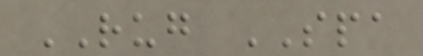RUG SPA
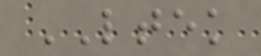LTEK
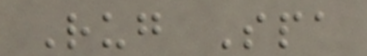Rug Spa
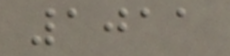1011
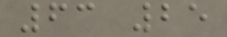63 25
